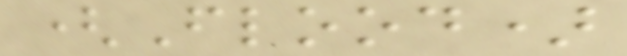(Flood)
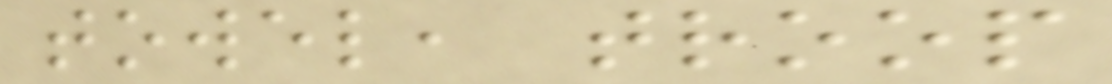towel, troop
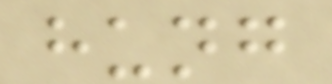hung
